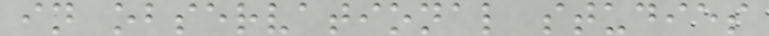in observational studies
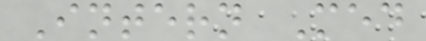Intern Med
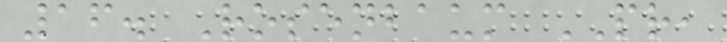16. Rosenbaum PR,
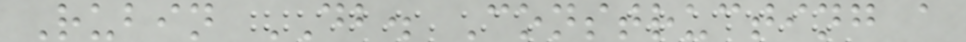Rubin DB. Constructing a
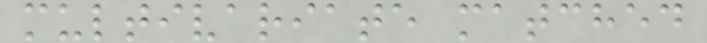multivariate matched
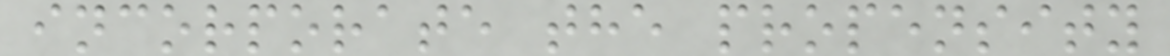incorporate the propensity
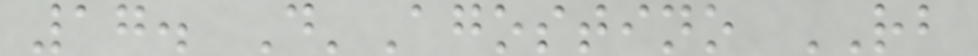17. D'Agostino RB
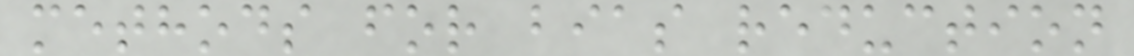methods for bias reduction
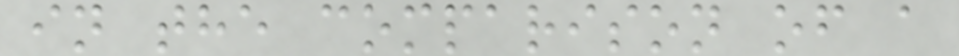in the comparison of a
